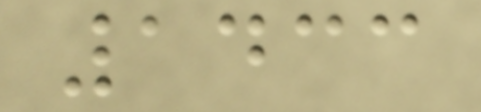1433
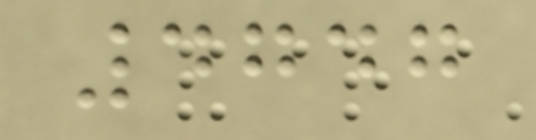4747
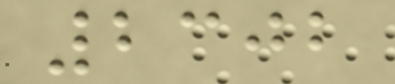2302
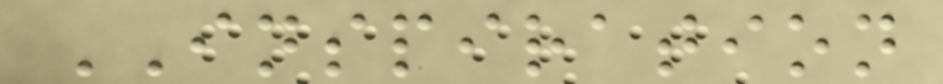INSPIRATION
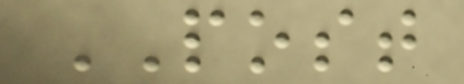POST
